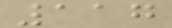117
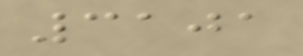3101
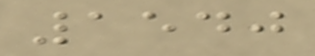1540
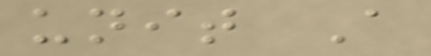unit A
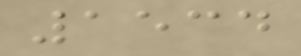1534
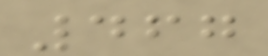467
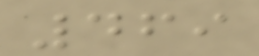469
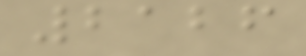2126
